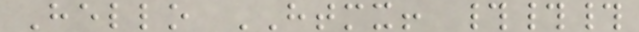Hello HTMX! ###
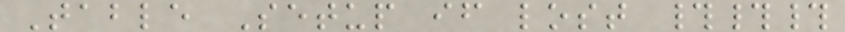Table Setup if lost ###
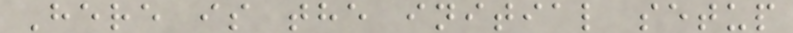Here is the initial setup
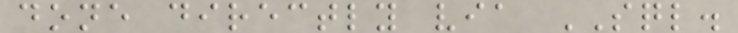done directly via SQL.
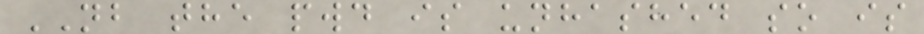NB the pwd is unhashed so is
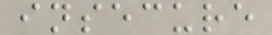insecure
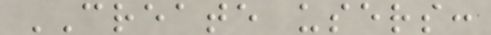CREATE users:
